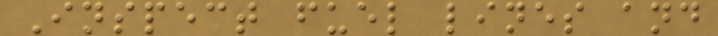Inspect fuel lines and
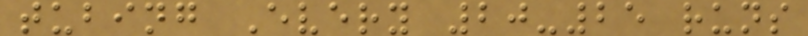tubing Every 20-25 runs
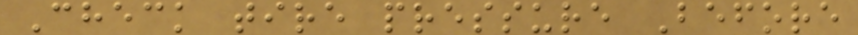Check tire pressure Before
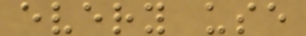every use
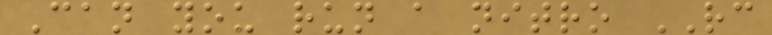Can you run a nitro RC
